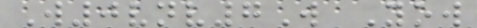W0vnv7W Yow
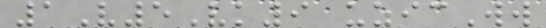1V5Vk9 uzicWw
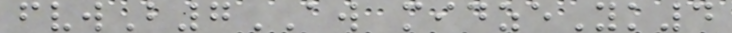fvwB7AW midzeYk4
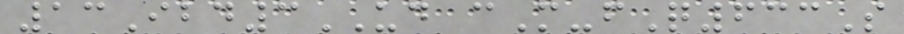13Ibd3UD cM-fQ633S
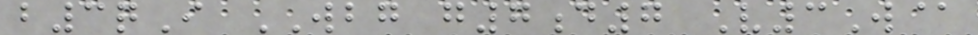b3qI WBG g7d7 V3W@
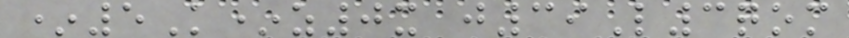*5K*z0x j39L3qom
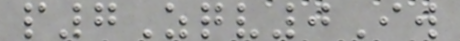p7Zqv0Iw
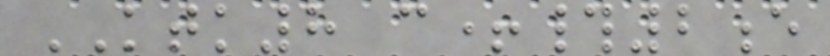KTK8 c+#2e
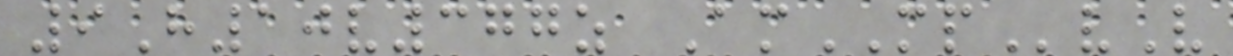9H10v377z AmMPvV
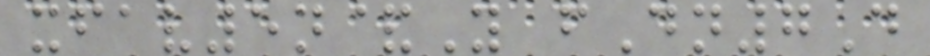xfav5n&Y fDn7D
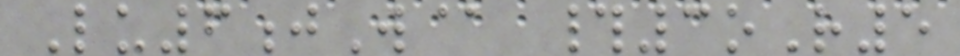Lu6jW@ #3oR5
